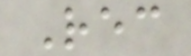Rec
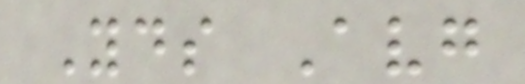Yds Avg
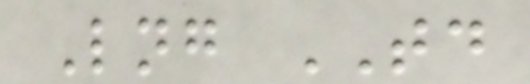Lng TD
